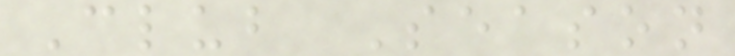Club Season
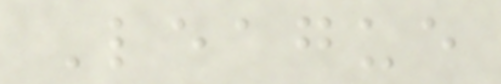League
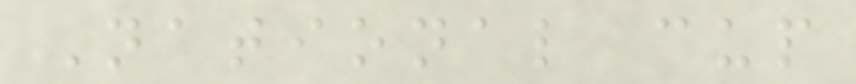National cup
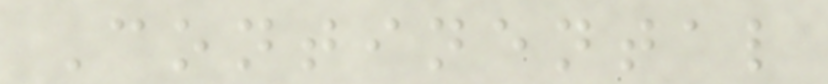Continental
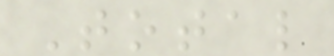Total
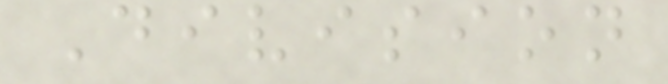Division
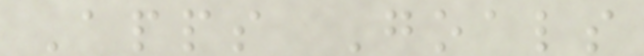Apps Goals
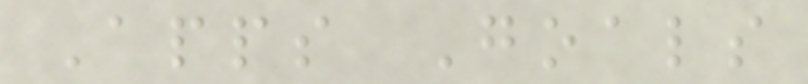Apps Goals
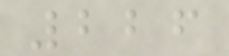226
